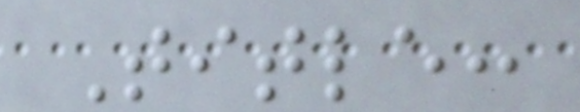Title:
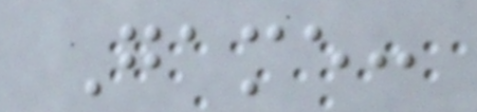Game:
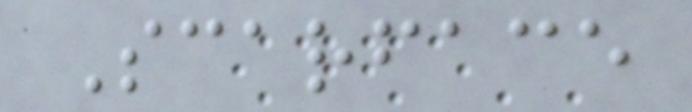Scarface
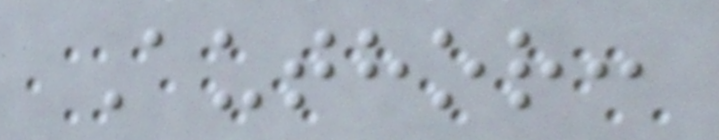Author:
